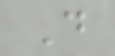D
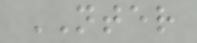NTER
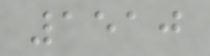1510
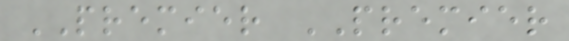PREMIER PREMIER
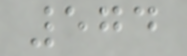574
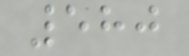580
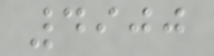4900
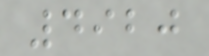4920
